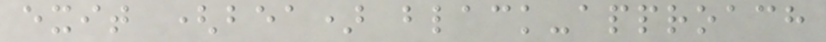exit (bea) black-approach
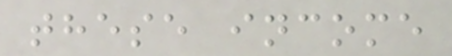these income
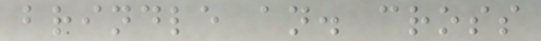brindle an. cross
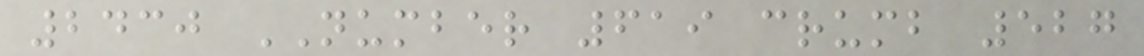2430 NUMBER 619 crumb 527
